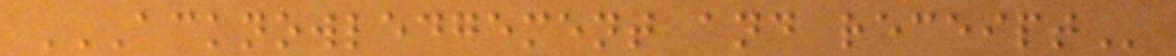ACKNOWLEDGEMENT AND RECEIPT
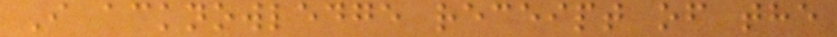I acknowledge receipt of the
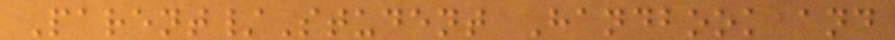Parent/Student Handbook and
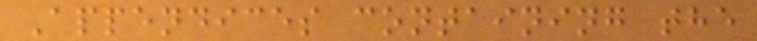Appendices containing the
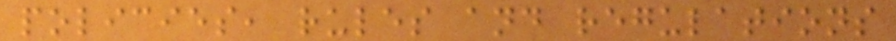policies, rules and regulations
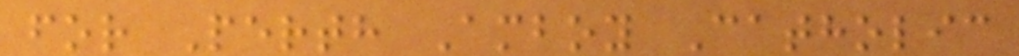for Perth Amboy Catholic
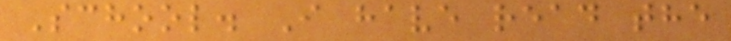School. I have read the
